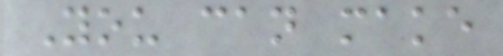You can make
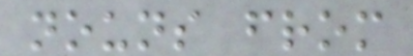nouns from
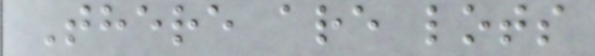There are lots
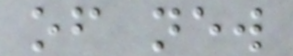of new
